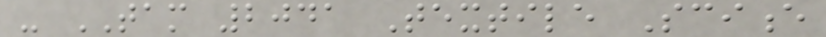- TAM 2041 Textile Science
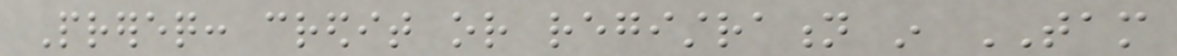Prereq: credit or registration in TAM
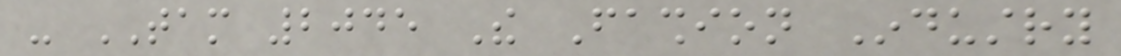- TAM 2045 The Fashion Industry
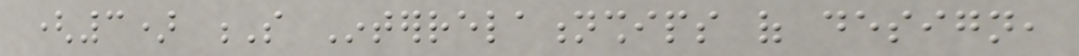(3) S Interrelationships of design,
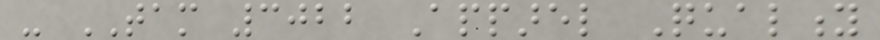- TAM 3022 Apparel Quality
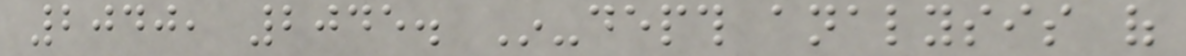2040, 2045. In-depth analysis of
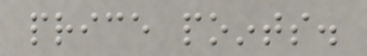price points.
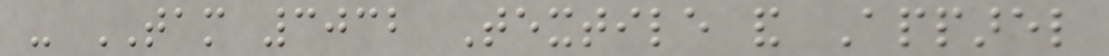- TAM 3032 Textile and Apparel
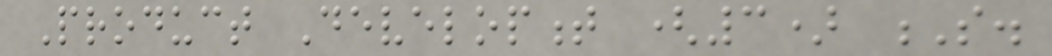Product Development (3) S.
